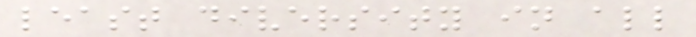least diversity in all
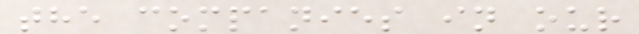the companies in our
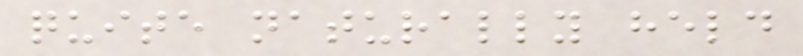quite naturally held
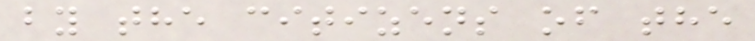by the citizens of the
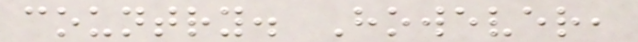country. However,
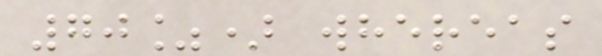70%) whereas
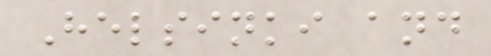Helsinki and
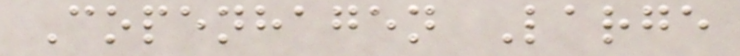Copenhagen Large
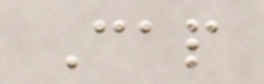Cap
